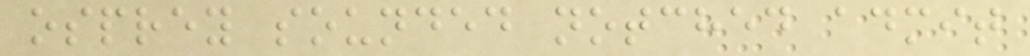osprey sounded notched admit
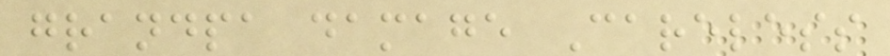grandpa damage Careless
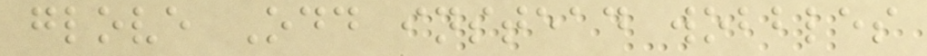glove Odd instead wobbles
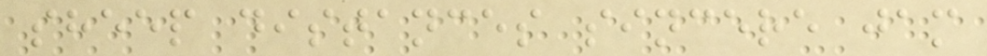sheep distances sincere jam
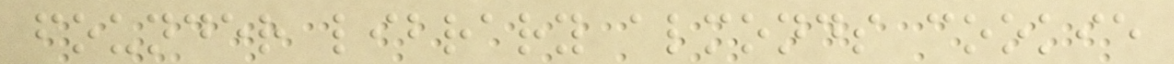founder library almonds cookie
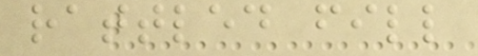rattled fill
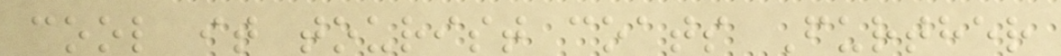cool it tourist coats Further
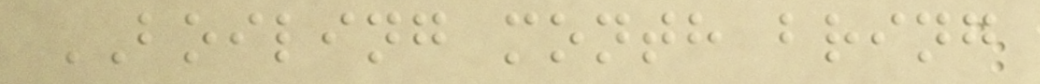BOILING month bring
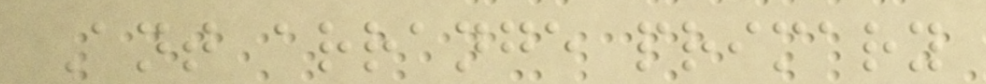Ant arrange primary
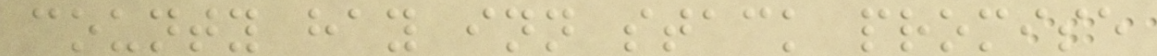county hay inn stack promise
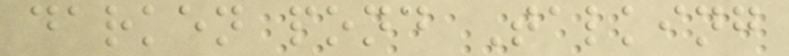darken pond Talking
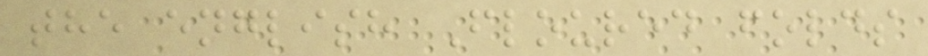the english Floured folds
